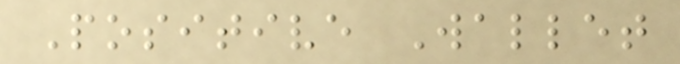Positive Wallet
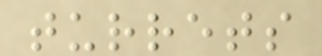turrets
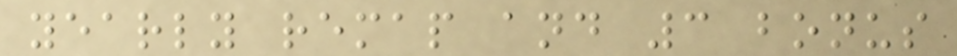yearly remap and 3 bonus
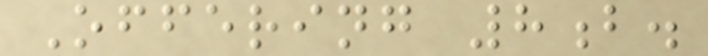Offering 8b.
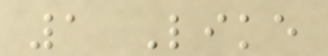1 Like
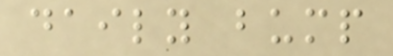daily bump
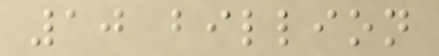10 billion
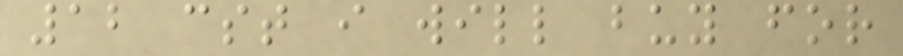12 cst i will buy for
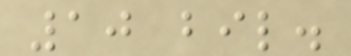10 bil.
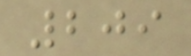209
